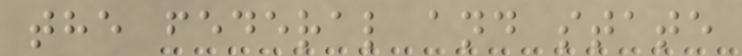the federal and state
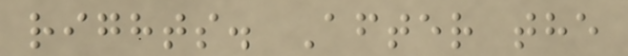rights. After the
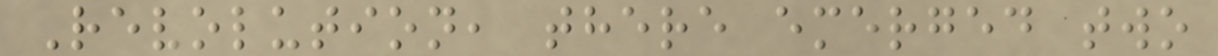Revolution, there emerged two
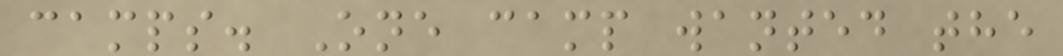camps. One camp wanted the
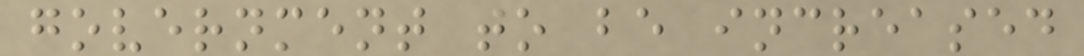government to be increased
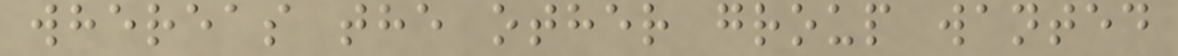whereas the other group wanted
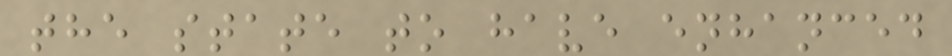the state to have enhanced
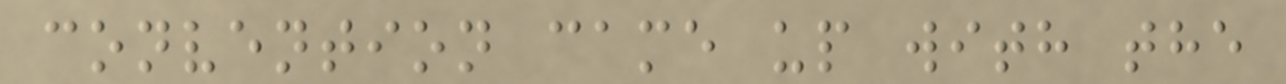convention came up with the
